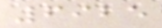6925
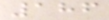186
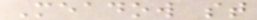Meadow st
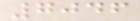7046
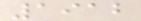1912
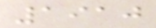1910
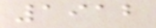1912
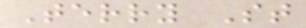Terry St
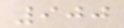900
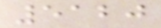5120
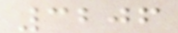3206
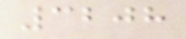3208
